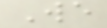We
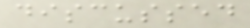discussed
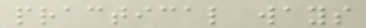practical ways
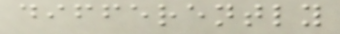differently
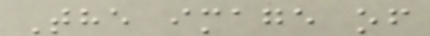The image of
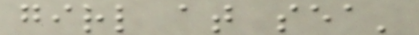girl at sea'
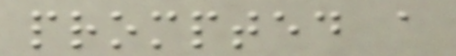prompted a
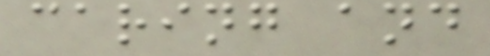caring and
